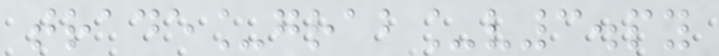trade_grab_v3.py
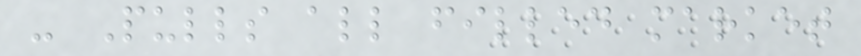- Pulls all filled market
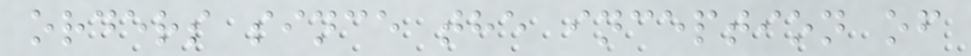orders since the inception of
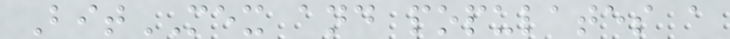BitMEX and populates a
